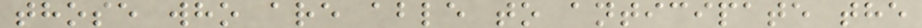those who are able to anticipate the
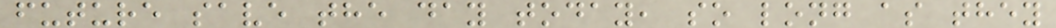future save the day today, so long as they
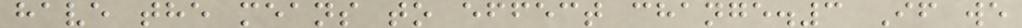have the means to effect change.3 If we
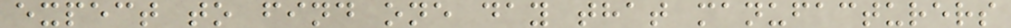expect to find one day that manufacturers
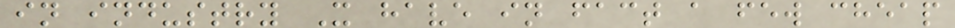in industry X have in fact a few cheap
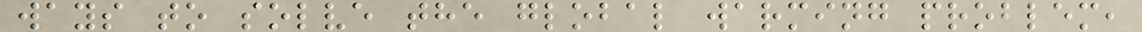ways to solve the global warming problem,
